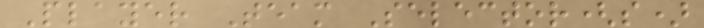Player Team Selector(s)
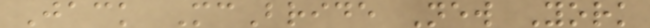Jack McBride New York
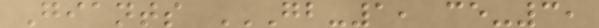Giants GB-1, CE-3,
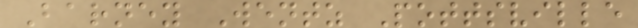Barney Wentz Pottsville
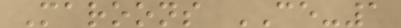Maroons CE-1
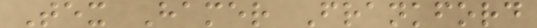Tex Hamer Frankford
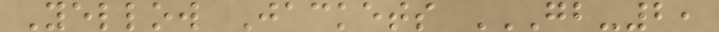Yellow Jackets GB-2,
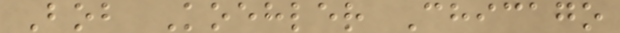Bob Koehler Chicago
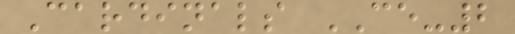Cardinals CE-2
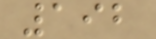192
